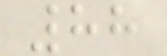88
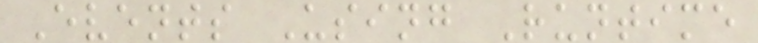Events Using Runtime
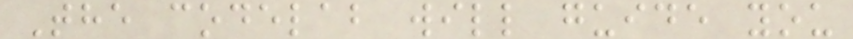The codelab will guide you
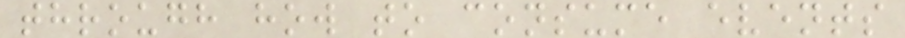through how to consume events
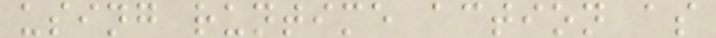using runtime action as
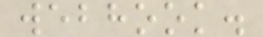webhook.
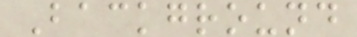Background
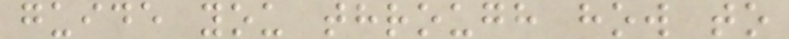guide you through how to
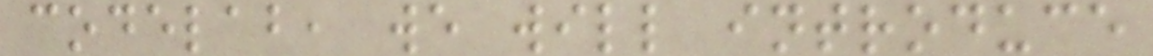codelab, we will introduce
